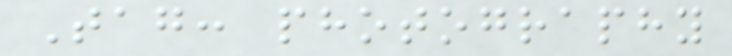Tag: photography
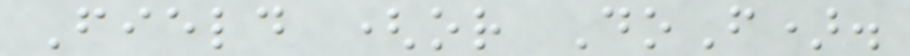Field (or DoF).
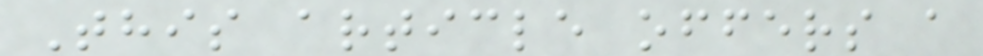This article offers a
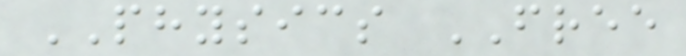PHYSICS FREE
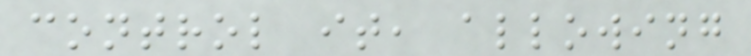control it, allowing
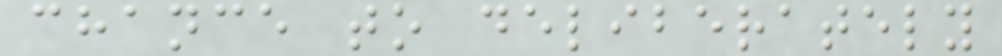chance to deliberately
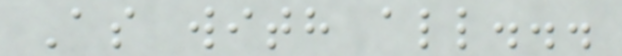As with all...
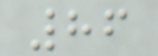86
